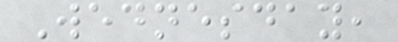Wednesday,
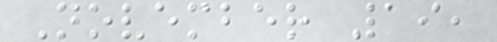November 19,
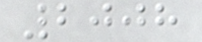2008
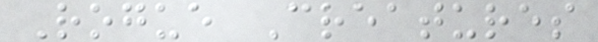Rogue Creatures
